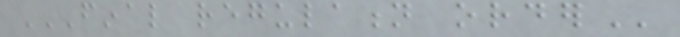FINAL REGULATION ORDER
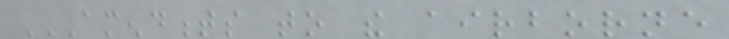AMENDMENTS TO THE AIRBORNE
